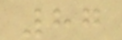87
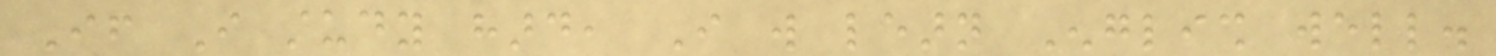If I study hard, I will learn English well.
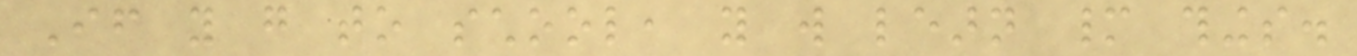If you go to school, you will learn many things.
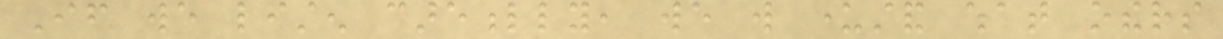If we listen carefully, we will understand what others
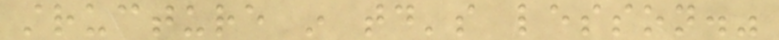structure in today's lesson."
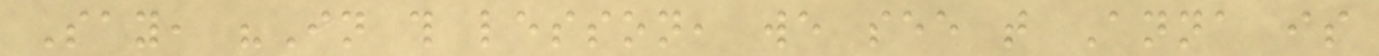Say, "In this lesson, we see that Anna is
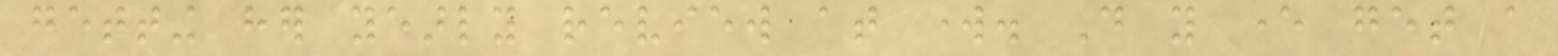getting her yearly review at work. Do you ever get a
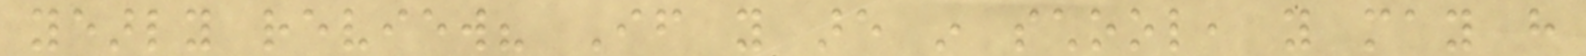yearly review? If you are in school, you may have
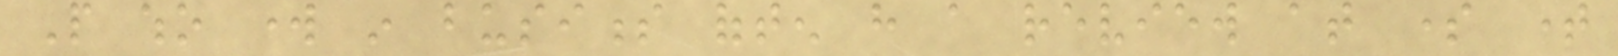People who work in business often have a review at some time
